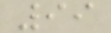99
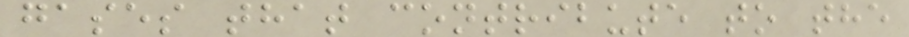gases that contribute to the
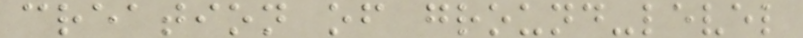creation of ground-level
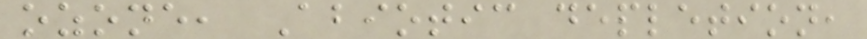ozone, Abiotic depletion,
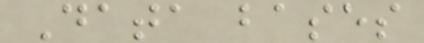Data bases
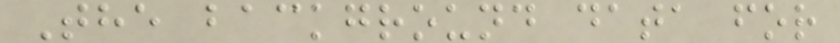The background data for
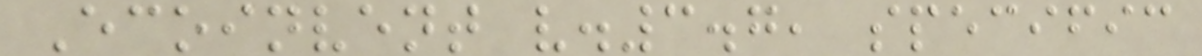Ecoinvent v.3.7, specific
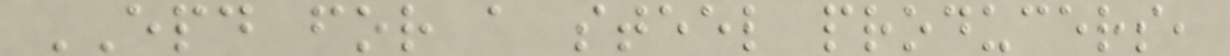EPD for a steel producers,
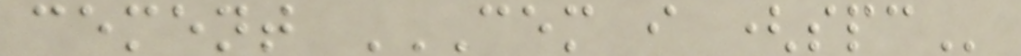cement CEM I (SPC
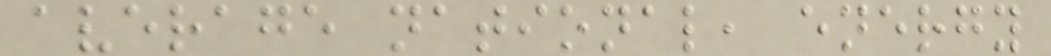average national, energy
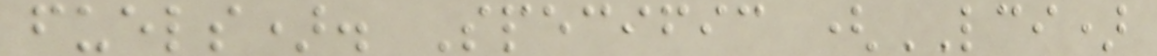fuels). Specific (LCI)
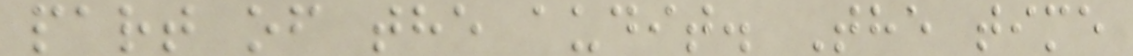part of the audit. The time
